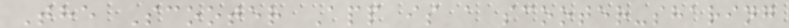The Scooter App is a scooter-sharing
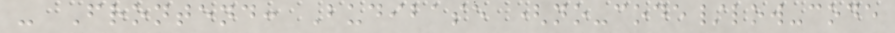- Frontend: Budibase (no-code/low-code
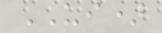UI)
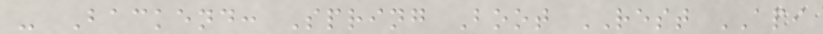- Backend: Spring Boot REST API
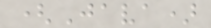(Java)
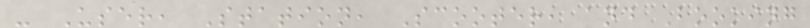- User, Station, Scooter, and Booking
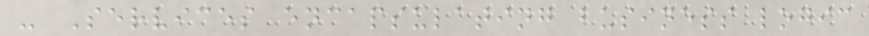- Services encapsulating business logic
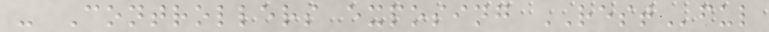- Controllers exposing RESTful
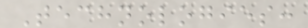Technologies:
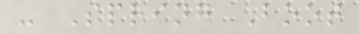- Spring Boot
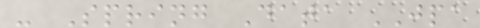- Spring Data JPA
